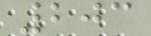203
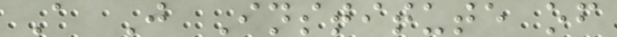A J Institute of
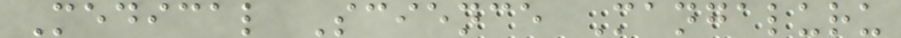Medical Science Mangaluru
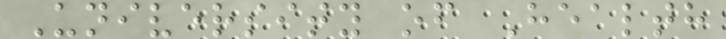University of Health
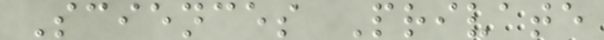Sciences Private
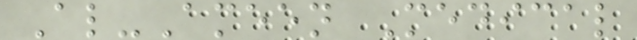Al-Ameen Medical
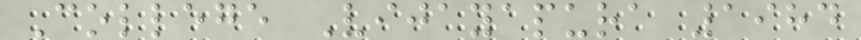College Vijayapura 1984
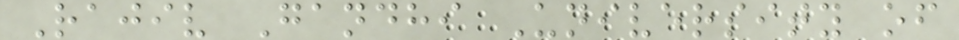Rajiv Gandhi University of
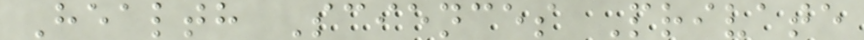Health Sciences Private
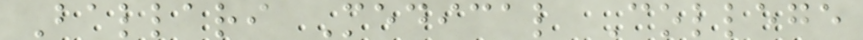Ballari Medical College
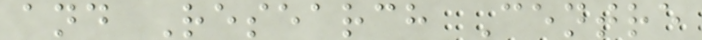and Research Centre
